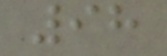98
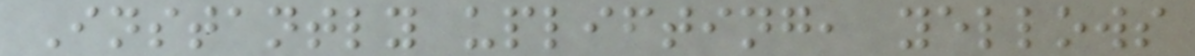Instantly uplifting, yellows
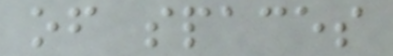of spaces
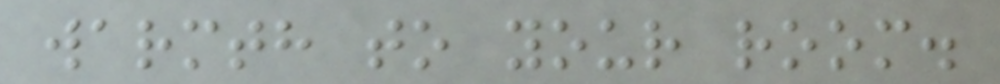warmth to your room.
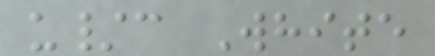u/c White
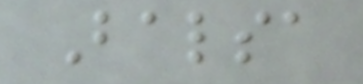Balsa
